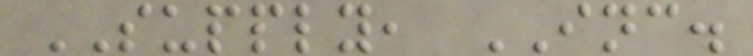SUPPLY, INC.
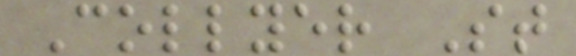Collyer St
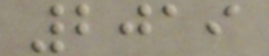2019
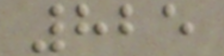825
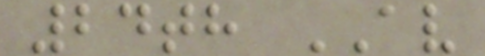24th AV
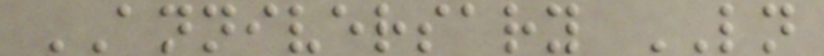ANNIVERSARY LN
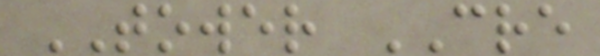TOWER CRE
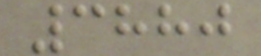3880
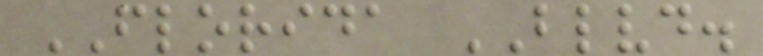FLORIDA BLVD.
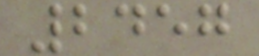2457
